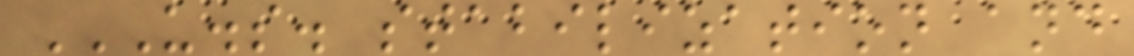U.S. STABILIZATION AND
